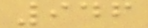946
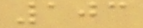103
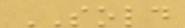SOLD
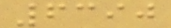6390
